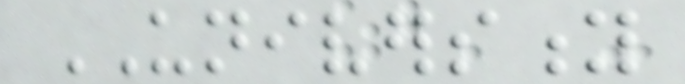UNIVERSITY
